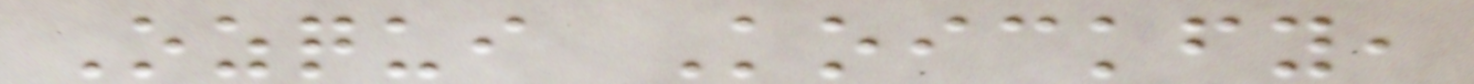Ozqui Koickfy,
